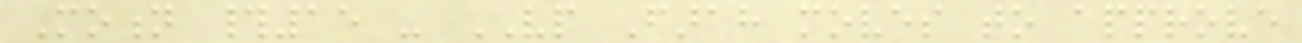Motion #15 - VP Farah moves to approve
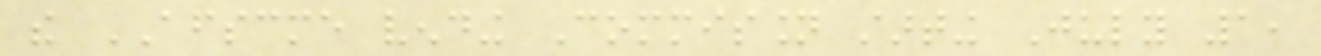the AFSCME vending Commission starting July 1,
